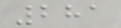281
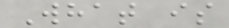What is
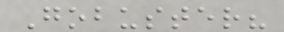Gobuster?
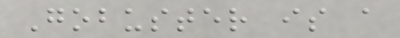Gobuster is a
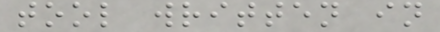tool written in
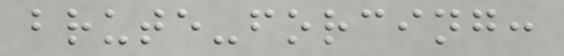brute-forcing:
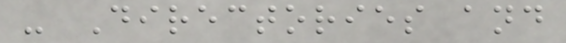- Directories and
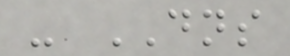- DNS
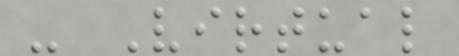- Virtual
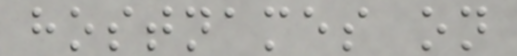hostnames on
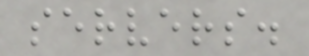servers.
